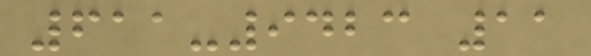611-9423 11
